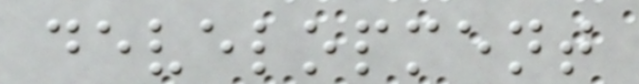development
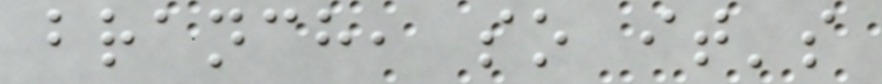branch, so it's
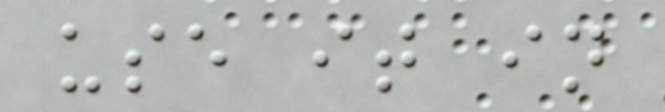use it in
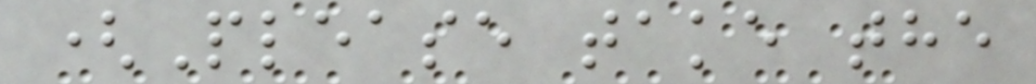(Please take the
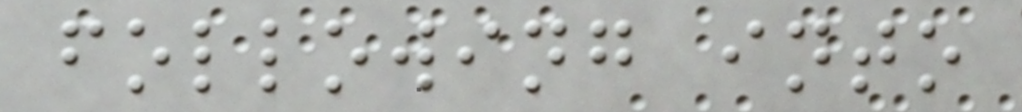following into
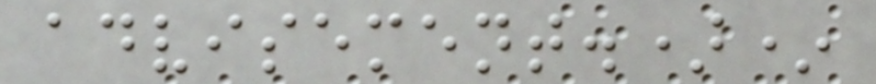advisement.)*
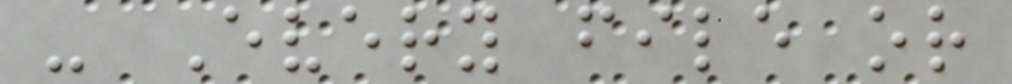- Every file or
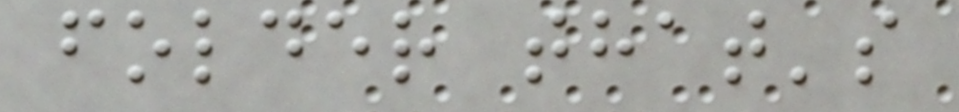folder that's
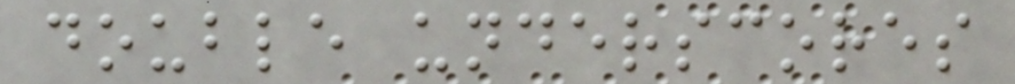double underscores
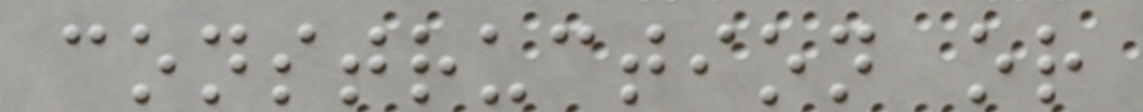construction or
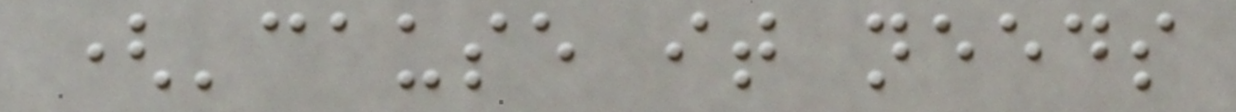('cause it needs
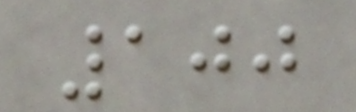100
